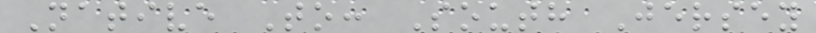Native To: South Jersey
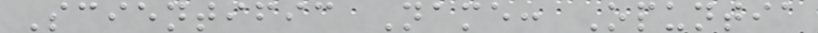Scientific Name: Opuntia
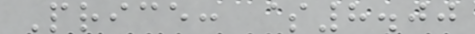Price: $8.00
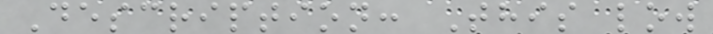Description: This low
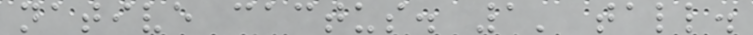native cactus. 1' tall.
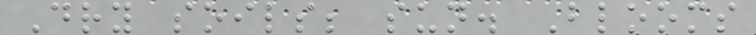Dry soils; sun. Blooms
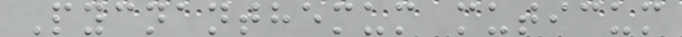Pycnanthemum muticum
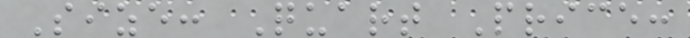Size: Quart Price:
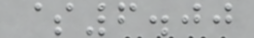$6.00
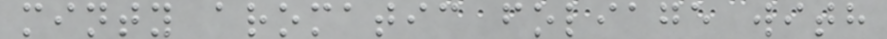minty aromatic foliage with
